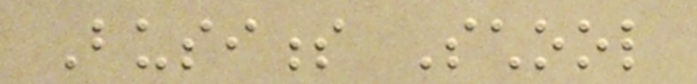Business School
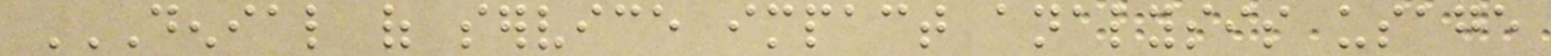DENIAL OF SERVICE IMPACT ANALYSIS USAGE
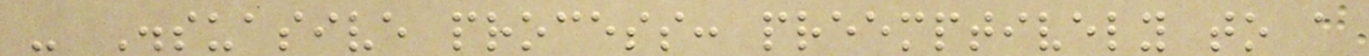- Dissuasive process: preemptively to a
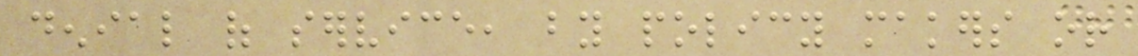denial of service, by policy makers or
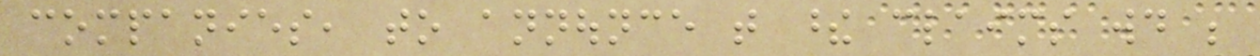companies, to announce that these claims would be
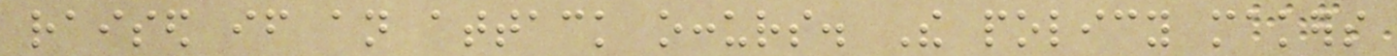raised if an attack occurs. The policy makers
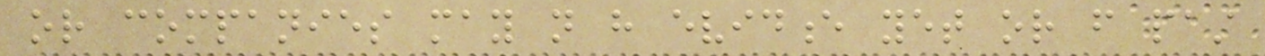or companies may not have evidence yet or from past
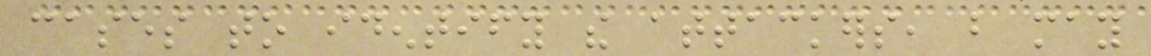cases to identify the attackers, but may
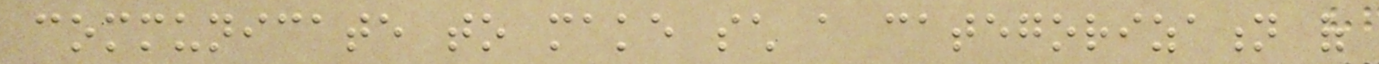communicate to make such a categorization of
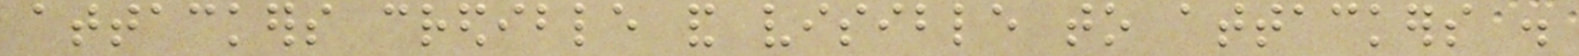attackers credible and visible to attackers .
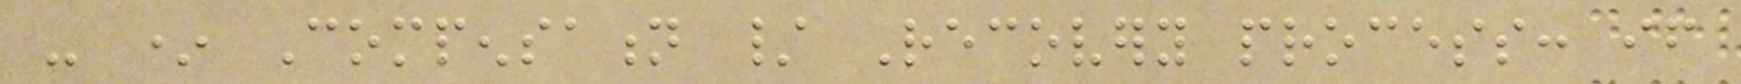- * Compensation / Recovery process: if
